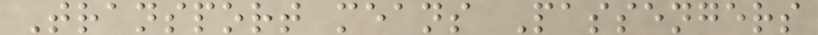Transport means Passengers
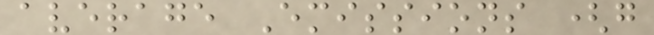average Emissions (g
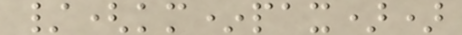/(km*pax))
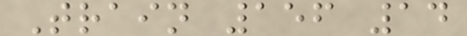Train 156 14
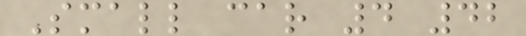Small car 4 42
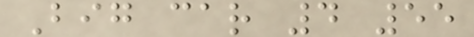Big car 4 55
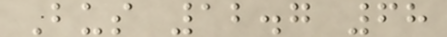Bus 12.7 68
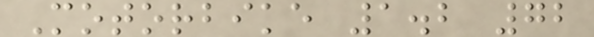Motorbike 1.2 72
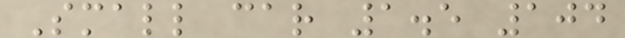Small car 1.5 104
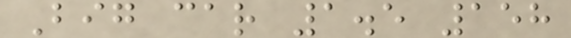Big car 1.5 158
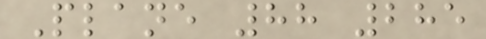Plane 88 285
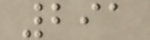291
